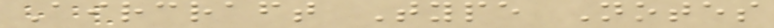Aircraft Type Notes
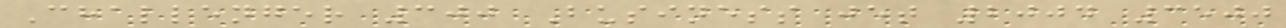Challenger 300 Business jet 2004 3500
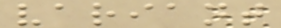variant
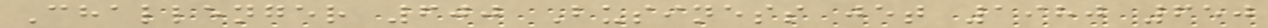Challenger 600 Business jet 1980 650
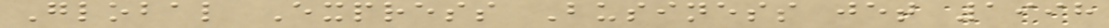Global Express Business jet 1998
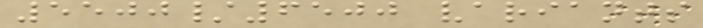5500/6500 variants
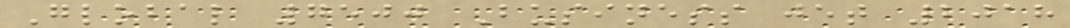Global 7500 Business jet 2018
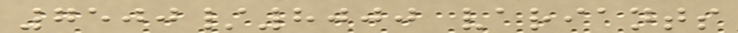7500/8000 variants
